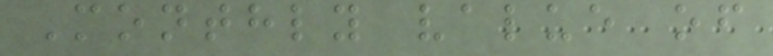Monthly value of
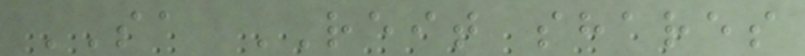SA REIT shares
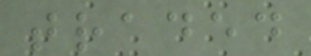traded
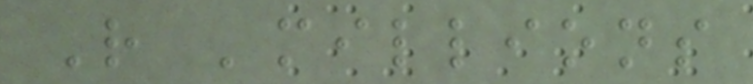R 'millions
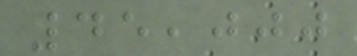45,000
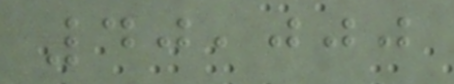40,000
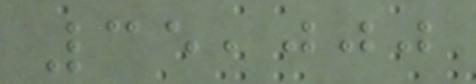35,000
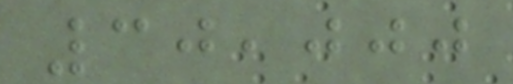30,000
